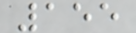155
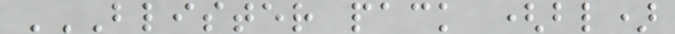BLISTER PACK (BL)
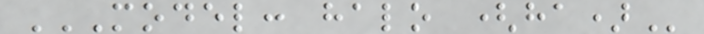MODEL: HALO (HA)
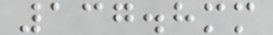137.8mm
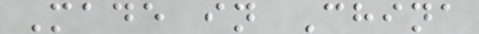Made in China
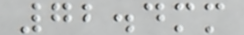72.4mm
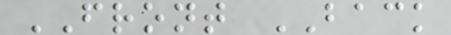FRONT BACK
